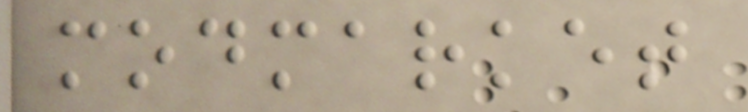modmarket
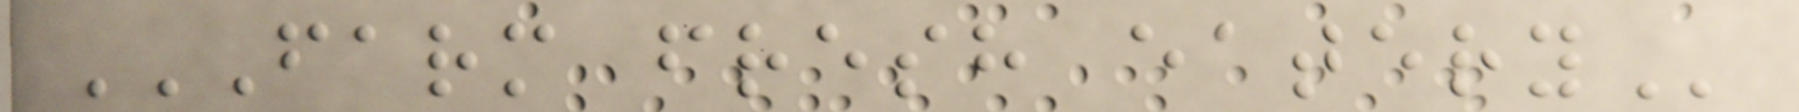FARM FRESH EATERY
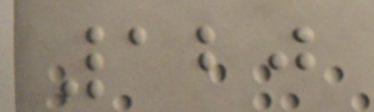120
